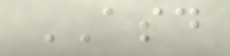ASD
